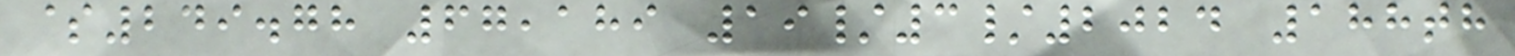$249.78 67,189 19/3/2024 188th
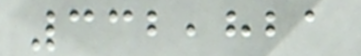332,821
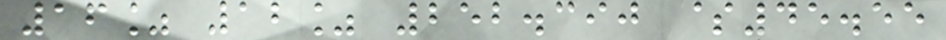16% 12% 252.390 $45.55
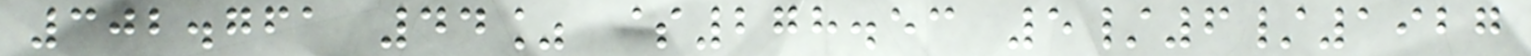302.761 44% $278.53 5/6/1927
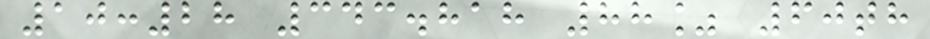10:28 343.818 88% 60th
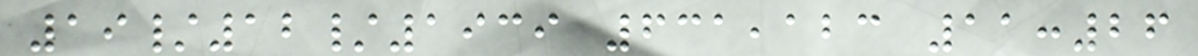19/12/1939 631,123 11:26
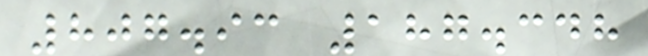807.93 187.348
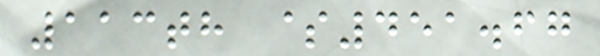113th $451.67
